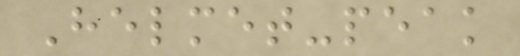Helmet-peak
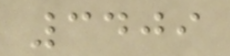3409
